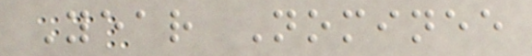Year Nominee
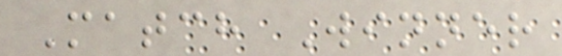Match Winner
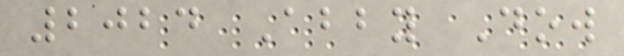2024 Abby Dow
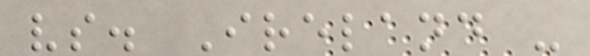vs. Ireland -
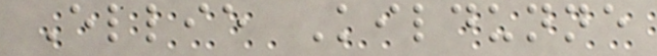Ellie Kildunne
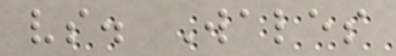vs. Wales
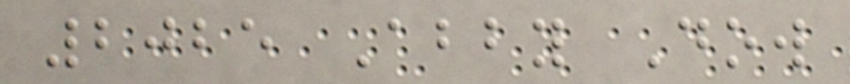2025 Abby Dow
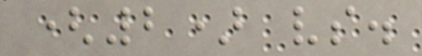(2) vs.
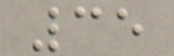35
